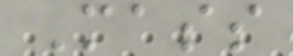Mass
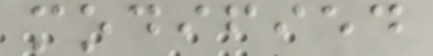modified
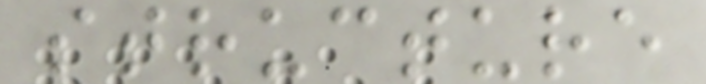structure
